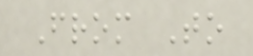From To
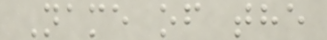Name of the
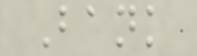Bank
